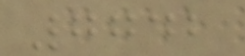7742
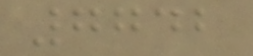7742
